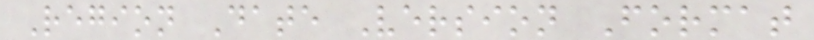Region Date Version Format
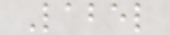Label
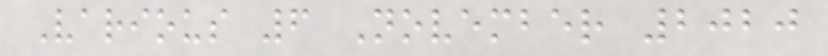Various 6 November 2020
